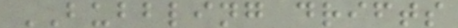BUBBLING drifts
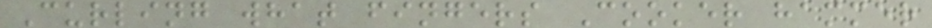Curling what fingers Cooker hammer
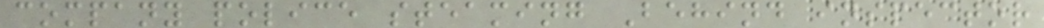company police steaming Behind inspector
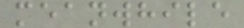meanwhile
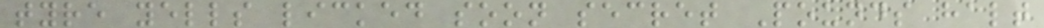tyre yells licked soon secret Pounds halt
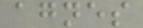agnes
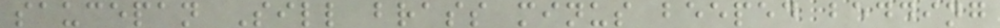saucepan Sill brass minus beeped bedding
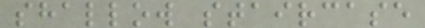shallow staircase
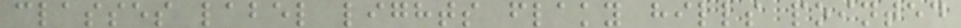classes label lights flaky hills pointed
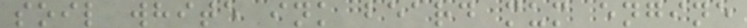soil white ink beard mum engine
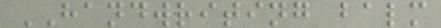HANDWRITING balm
